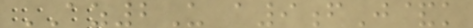AZ2U a9fJ&k
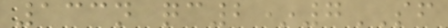133n qc2*7SF
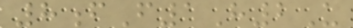8fF1H2U
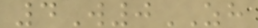4W0ZH
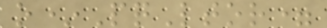o*PqLtor=
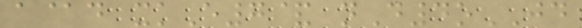a@d xkE7& nD4oJD
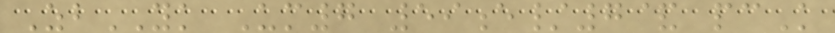ZbYK Um7 59e/7& pcK
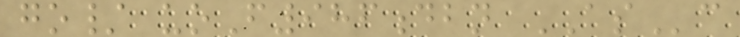go/ uoF986dbn ASc
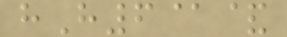hH6@&
